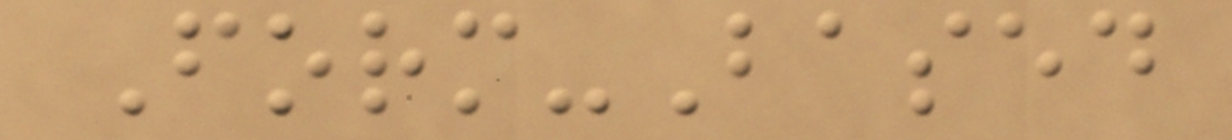Form-Based
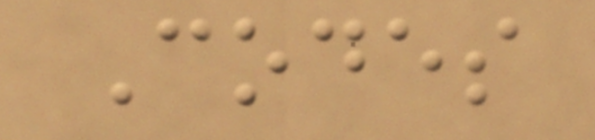Codes
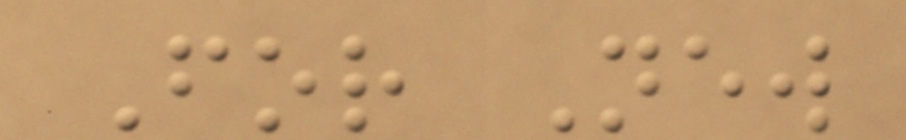For New
